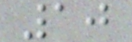10
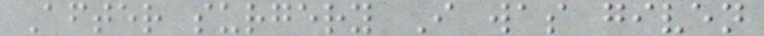After surgery I was given
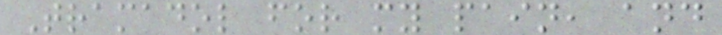Tramadol for my pain, and
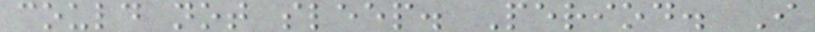could not sleep. Period. I
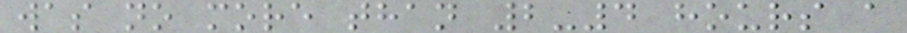was no more than 2-4 hours a
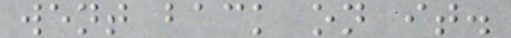went back on it.
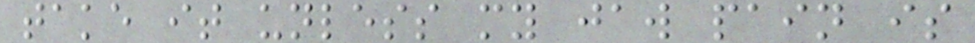take it unless my jaw pain is
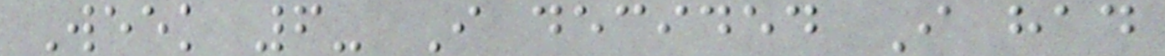Week 6- I decided I had
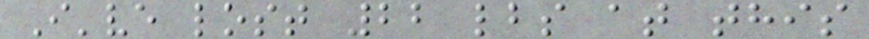I've lost 22 lbs at this
